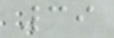39
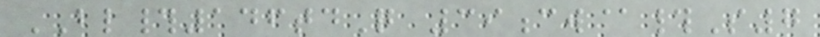BL#146tdQ 39cw@#S7
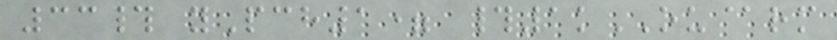33# yPch1= #1kOU@rm
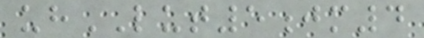uhLUT5jm4
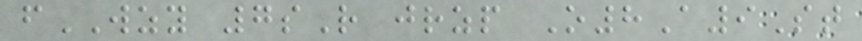fWZY 7sR jrzp O8A9St
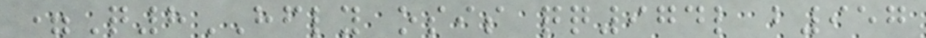=Q8HFLY osis qq974l b957
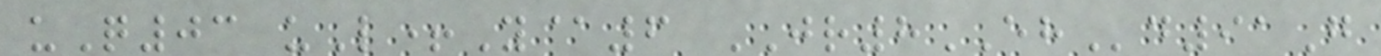uQ03 uL+Y@6 JR8EHd91G
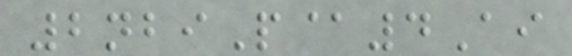2nbiP@4Ai
